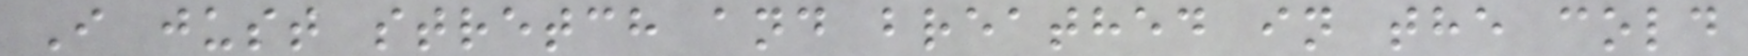I just stretch and breathed in the cold
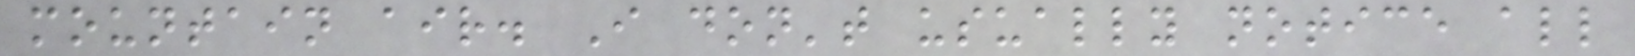mountain air. I don't usually notice all
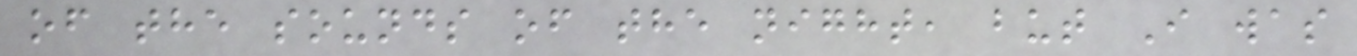of the sounds of the night, but I was
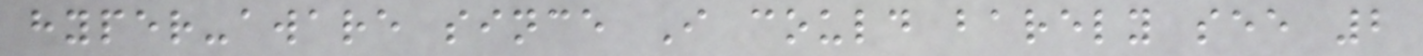hyper-aware since I could barely see 2
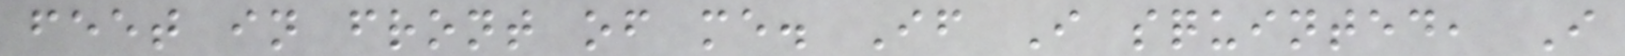feet in front of me. If I squinted, I
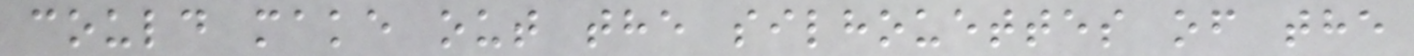could make out the silhouettes of the
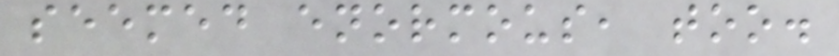seemed enormous, too.
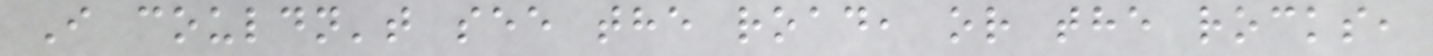I couldn't see the road, or the rocks,
